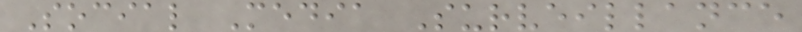Social Media Surveillance
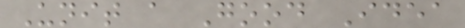Unit a Good Idea
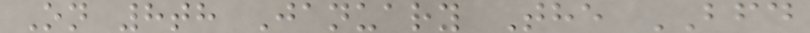On 8th January The BFD
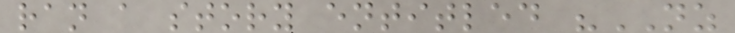ran a story entitled "NZ
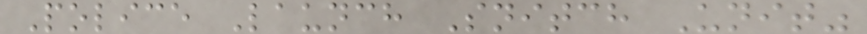Police Launch Snitch Unit"
